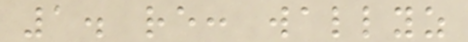1. re: wallyz
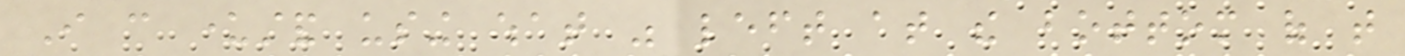I can understand using what was left at the bottom of that
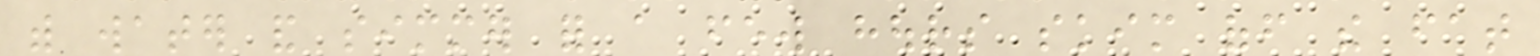with water and simmer for a few hours skim off the fat
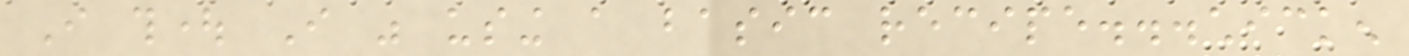I thought I was using a basic recipe...chicken
